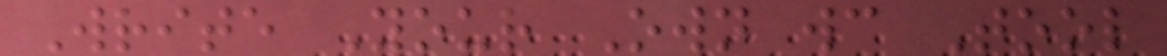Write Your Own wc Tool
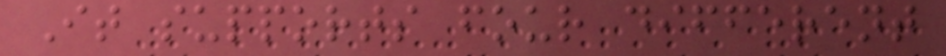It supports four different
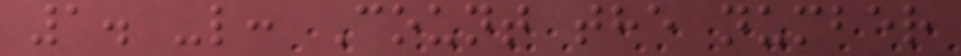1. -l: Count the number
